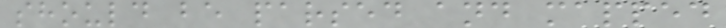should be parsed and mapped
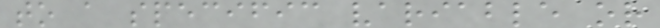to a specific variable or
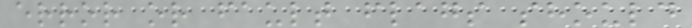error or fault flags should
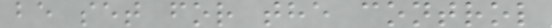be set for the control
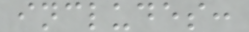includes:
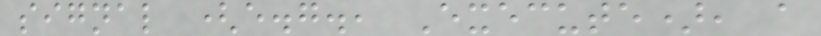signal (e.g., Execute), a
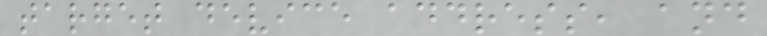target device address, and
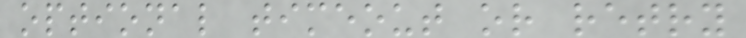optional timeout or retry
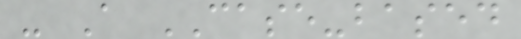- A CASE-based
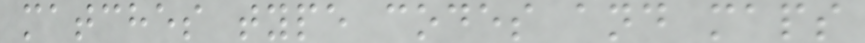matches type codes and maps
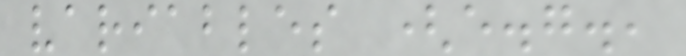variables (e.g.,
